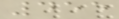455
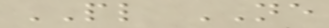PL NE
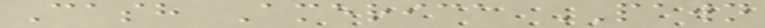Cash America PAWN
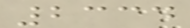2334
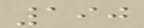190
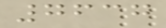7637
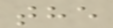the
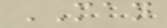MAN
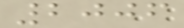2006
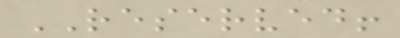RESERVED!
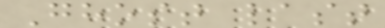Ghost last
